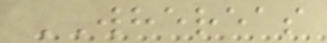WHEREAS
